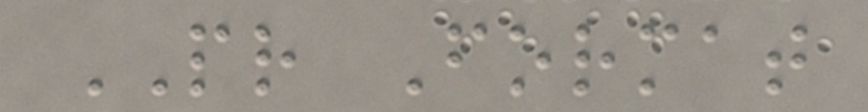PR Format
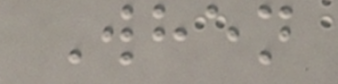When
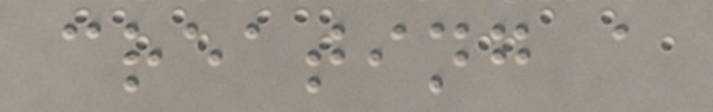creating a
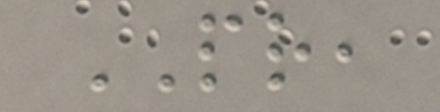PR,
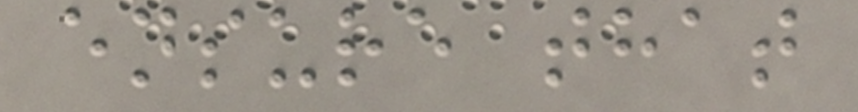ensure that
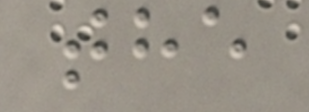the
